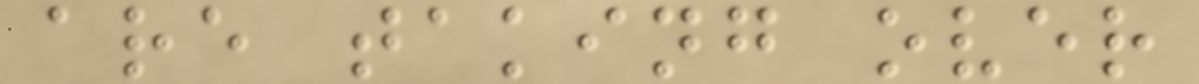are taking over
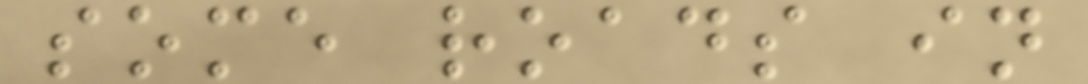some roads in
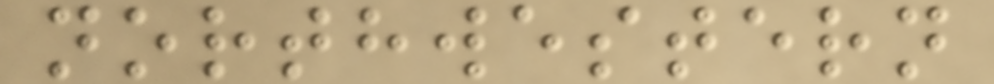northwestern
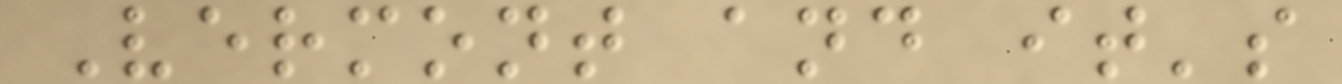Vermont and it's
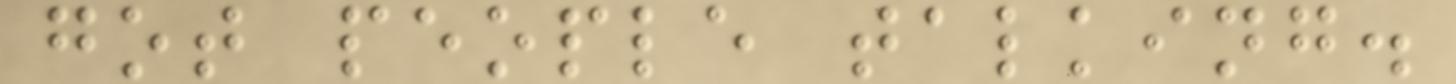got people talking.
